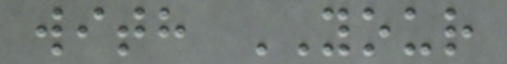with YOUR
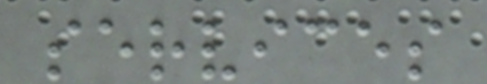services
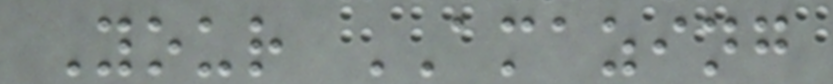Your AMAZING
